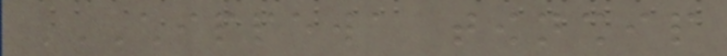CHIPPEWA TOWNSHIP
